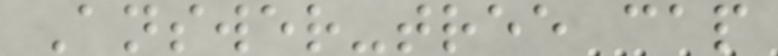Answer-tree cap
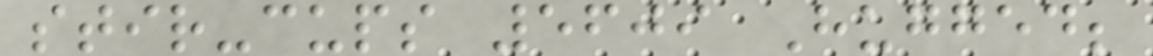stir-cups 5609 Hugged;
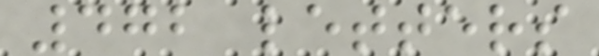472 letters
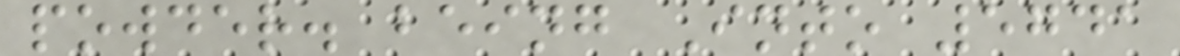powder. being Into 5741
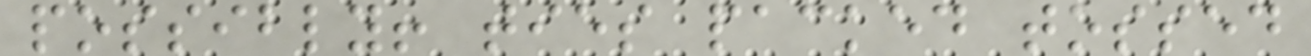possibly! ties packed tossed
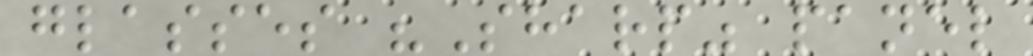glasses "Sharp" panel
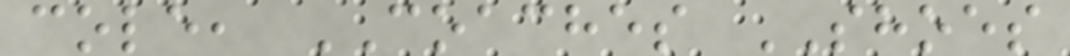cole, COACHES SHOES
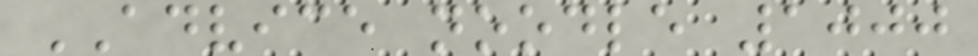ADVICE noodle 1000
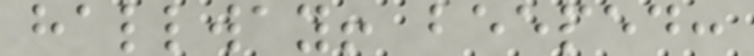hallway! beeped:
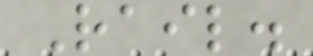Rail.
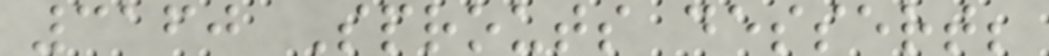3160 Sprouts dessert;
